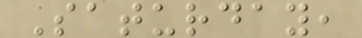Saturday,
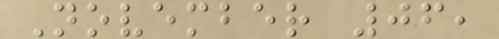November 06,
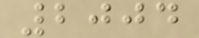2004
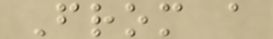From a
